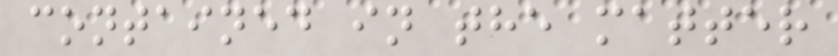contained in the matter
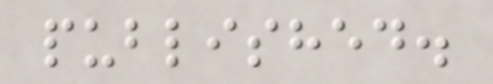published.
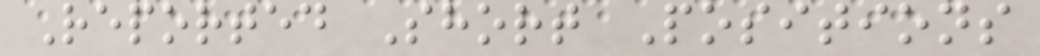Reported Short Positions
